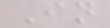In
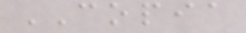COPIA
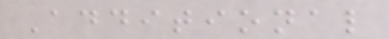Additional
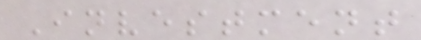Investment
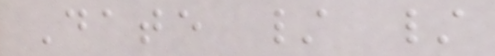Date / /
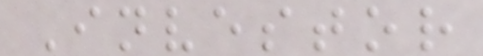Investor
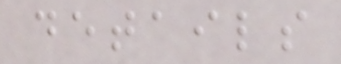details
